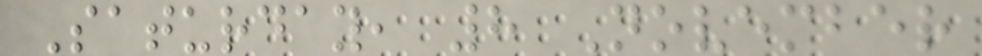Saturday, 8 November
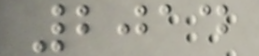2014
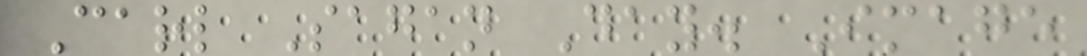Carl Sagan Day. Image
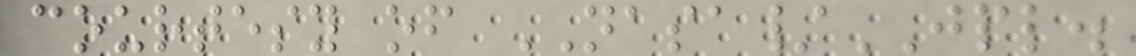courtesy of NASA/JPL.
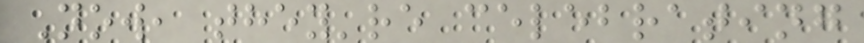Now, they're celebrating
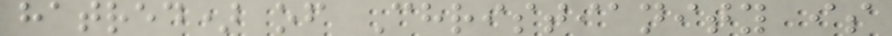hatred) of Christianity is
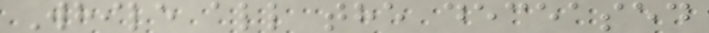While all the deceased
